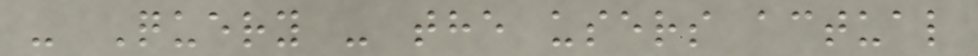- Query - the users actual
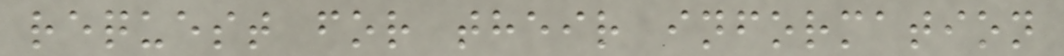request for their information
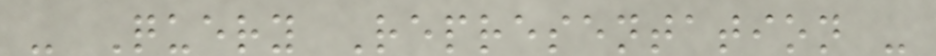- Query Representation -
